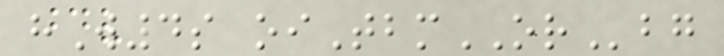hW4s oiTbmORbg
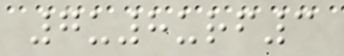7u8urf3
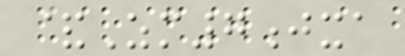&Zm7jxa
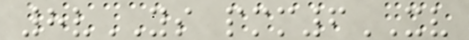8vYS pmm6XV
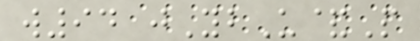w94 jYbU&P
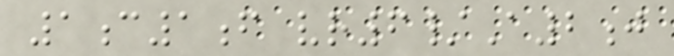1c1f vr6/A2j
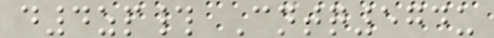d4zp# Cntq574u
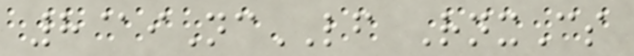8@iNcLF RnxCs
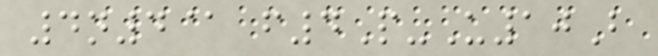4n4@ f4P-U10B
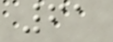61
